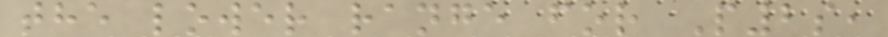the lower range for P2s,
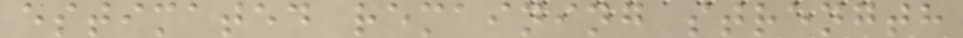estimated remaining strength
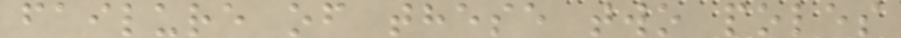failure of these two poles
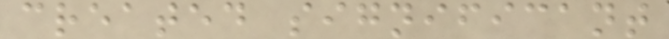created significant
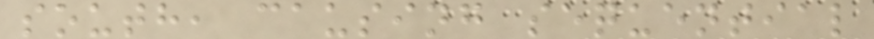south, causing sequential
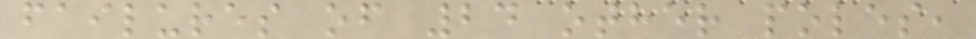failures of 24 other poles,
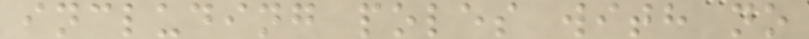including poles with no
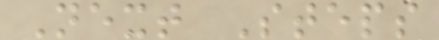Next Steps
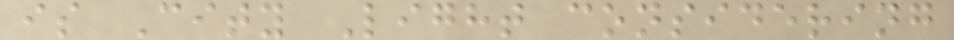is City Light considering
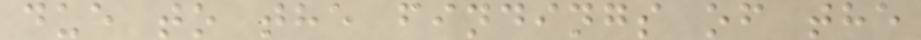due to the findings of the
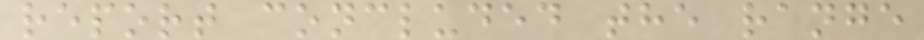report concluded the range
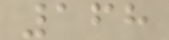168
